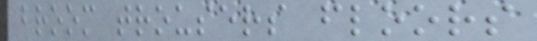broom trousers floors
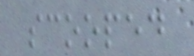scooped
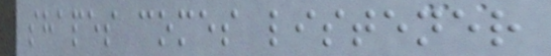shapes comes listener
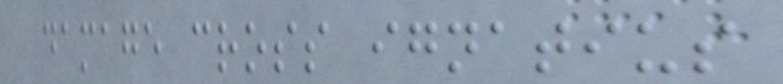damage cross ignatius
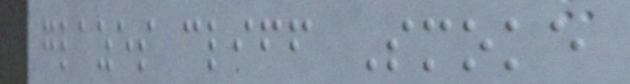glazes cliff Smoke
